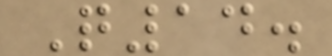Q14.
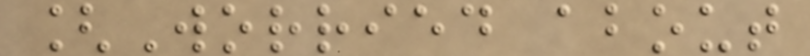[Worried about
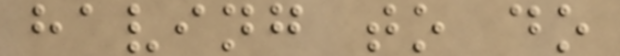having to do
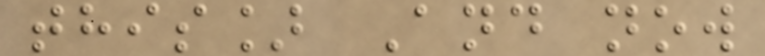this] And now
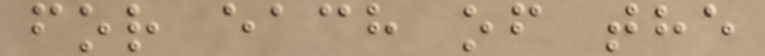for each of the
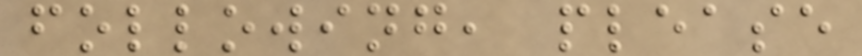following, please
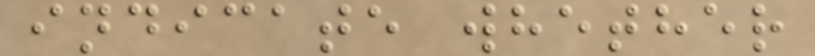indicate whether
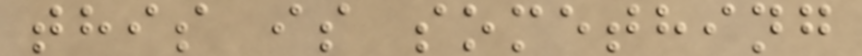this is something
